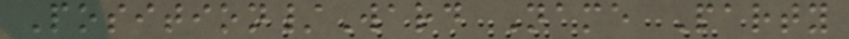Position/Ward Name Party
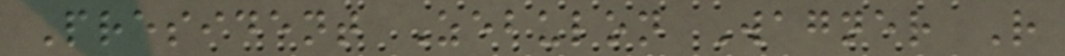President Zebulon Wagner R
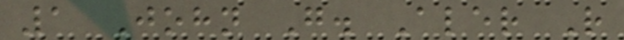1 John G. Aler R
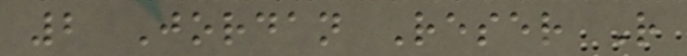2 Jordan Reser R
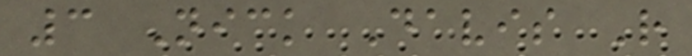3 Nick Davis R
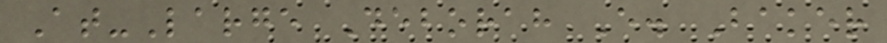At-Large Deborah E. Baker
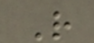R
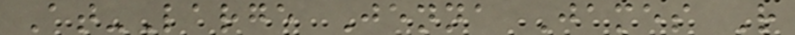At-Large Jenna James R
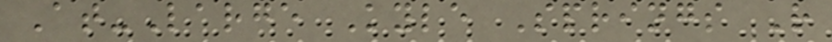At-Large Kyle Springs R
